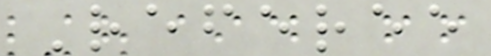Referee
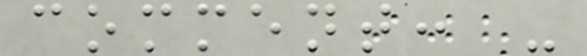comment: -
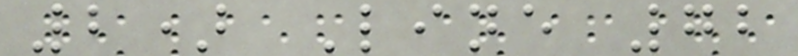2) Line 72
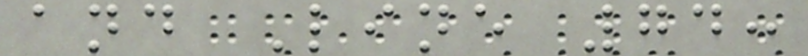and Line 74:
